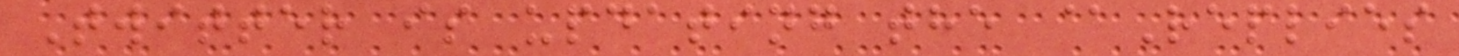Twitter is updating the @Replies
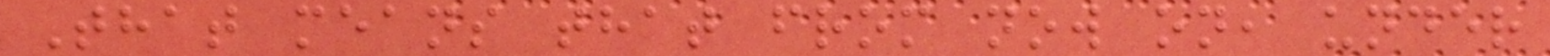That means that from now on, under
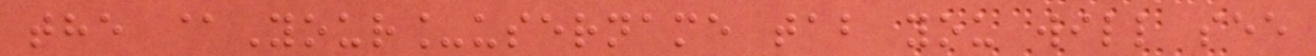the @Your_username tab you will see
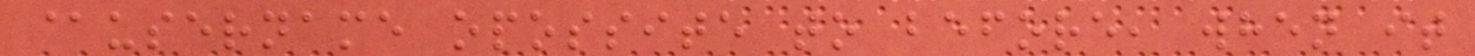@username opossite to before, when it
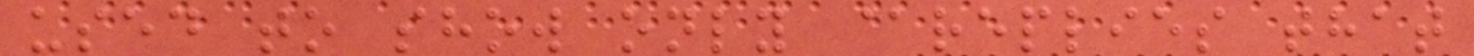used to show only @replies that
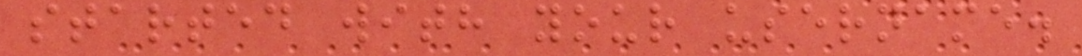started with your username.
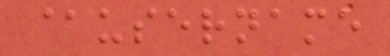@username
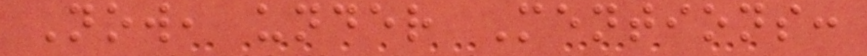Now, under Mentions:
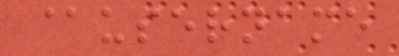@username
